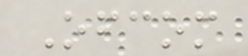Ofcom
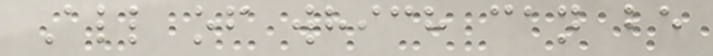All of which can be
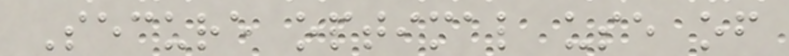Secure optimal use of
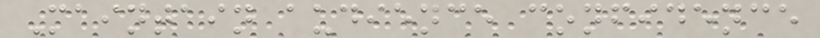Maintain audience confidence
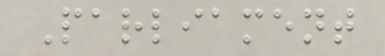Parliament
